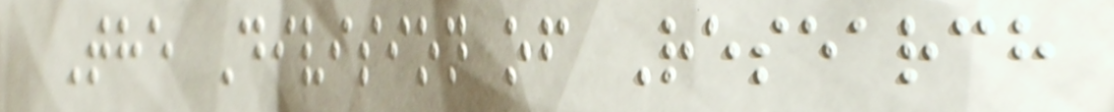The Division of Research
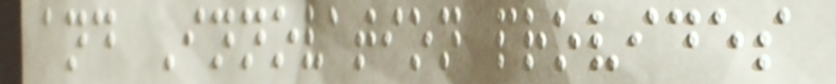and Innovation provides
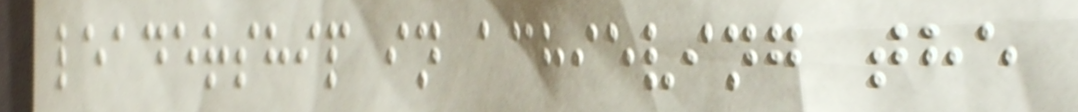leadership in achieving the
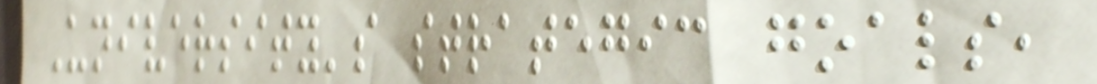University's strategic goals,
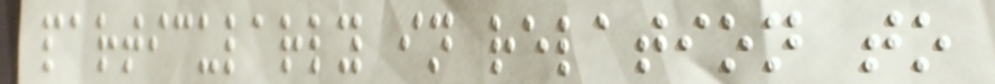particularly in relation to
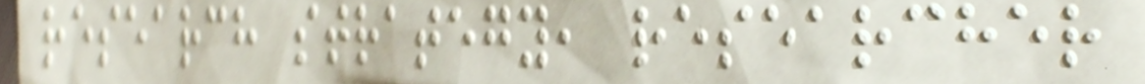research strategy, researcher
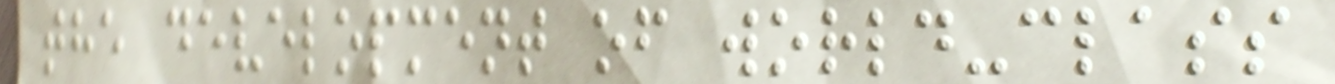the development of world-class
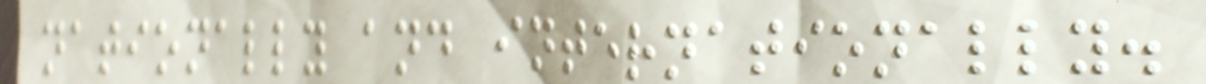nationally and internationally.
